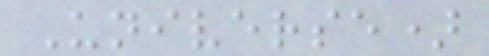Universe)
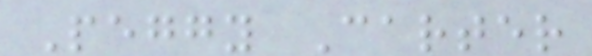Peggy Carter
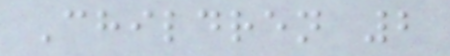Children 2
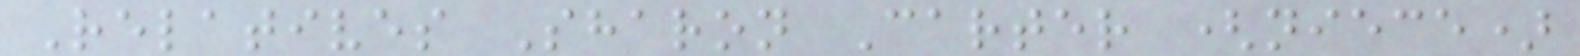Relatives Sharon Carter (niece)
